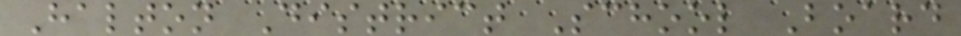Halton District School Board
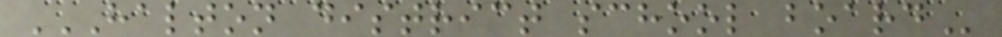HALTON DISTRICT SCHOOL BOARD
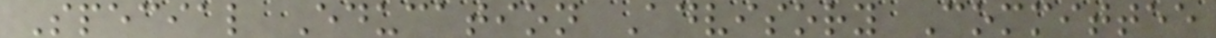Special Education Advisory Committee
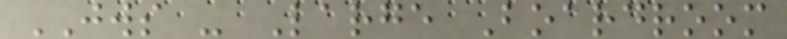JWS - Large Boardroom
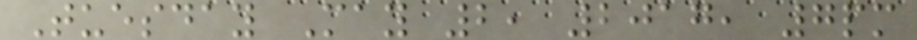Tuesday May 2, 2017, 7pm
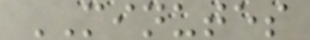MINUTES
